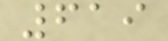619
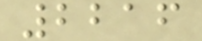2216
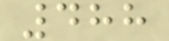488
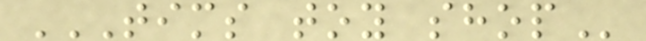TIMS TOY SHOP
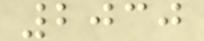2030
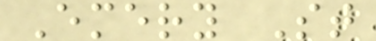Emery St
